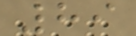89
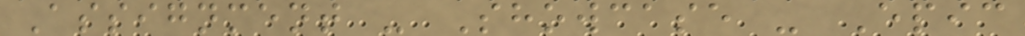Assignment - Showcase - Epic
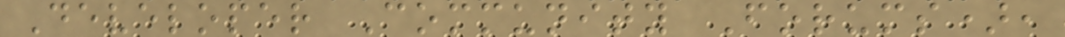Developer Community Forums),
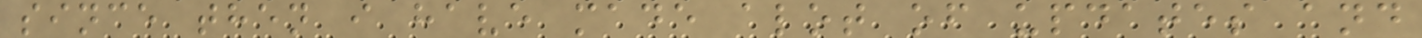since then i have made alot of updates and
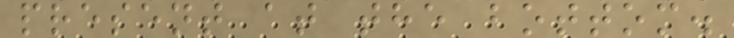present at the bottom.
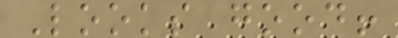Looks good!
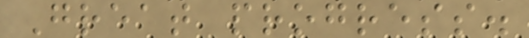Great progress.
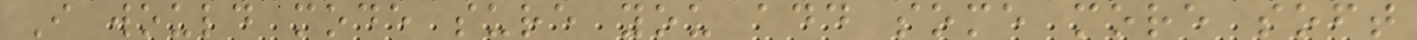I would mode sure you add some more soft
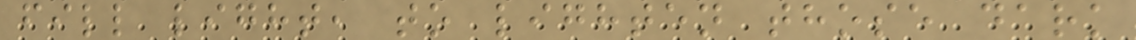fill light, to lighten those dark
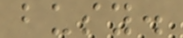busy.
